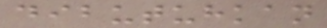dibutuhkan
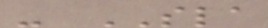- SLA
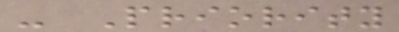- Priority
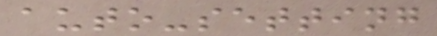auto-setting
